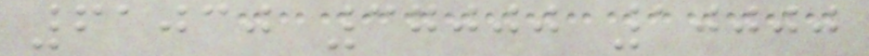61030 37000 10000
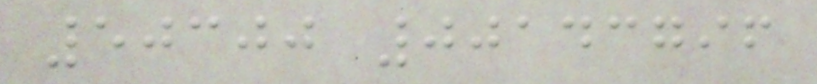50300 00143796
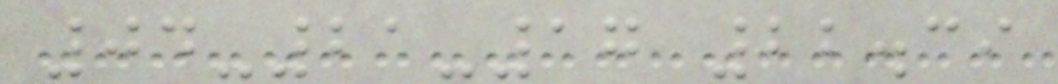04-21-17 22.39
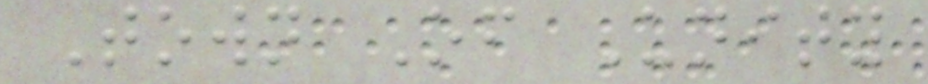Town Of Unity
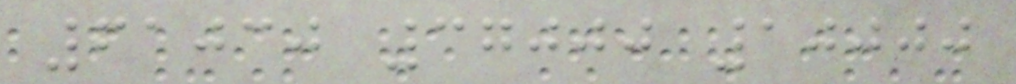61030 37000 10000
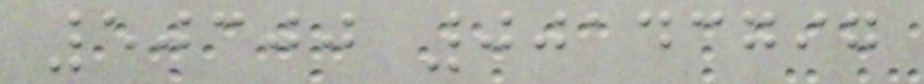50300 00143797
